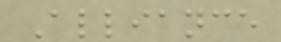Alliance
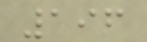196
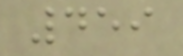459
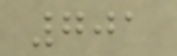701
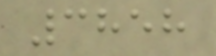3858
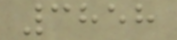3858
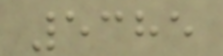5385
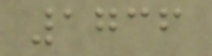1736
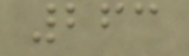263
